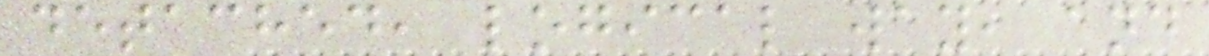detached, logical way, and
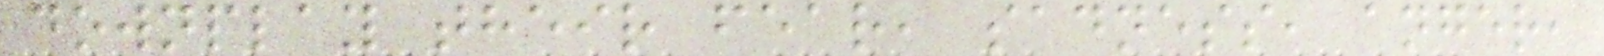downplay their fear, sadness, anger,
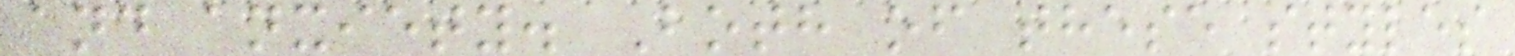and anxiety. Both of these styles
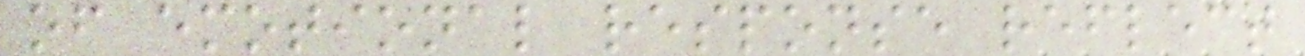of emotional response reflect
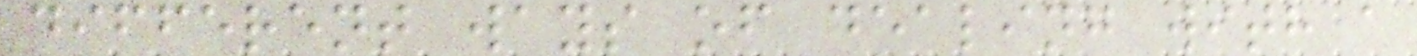different ways of dealing with a
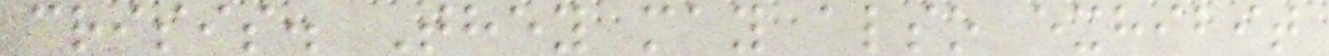crisis. They may also exhibit
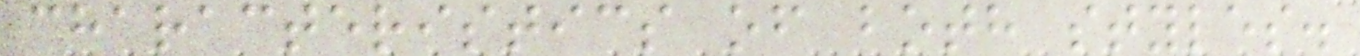characteristics of both styles.
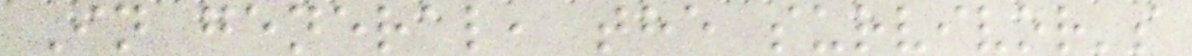In general, the survivor's
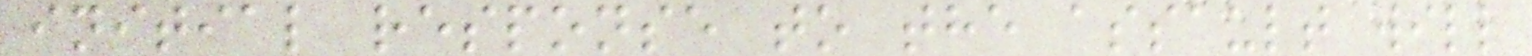initial response to the assault will
